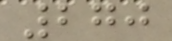270
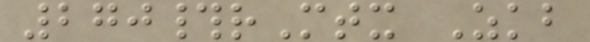270#rMtx Zkb
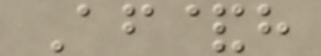Af&h
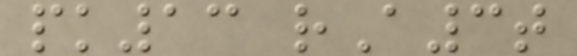pk13 rA3t
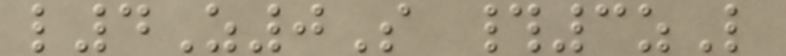l4Z0S #3zL
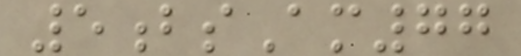5bsAm77
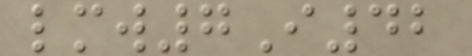lmw7I42
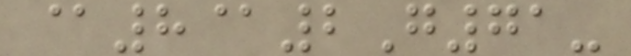@8@2G71-
